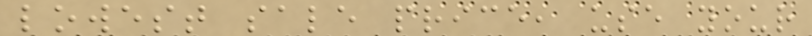lowest sale price, use your
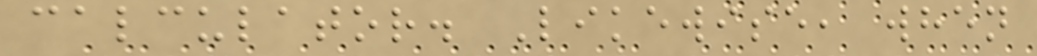calculator. Likewise, when
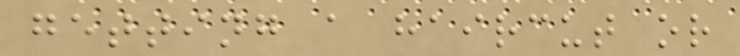getting a haircut or
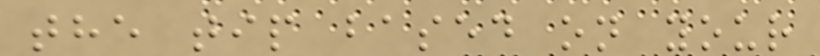the tip based on your
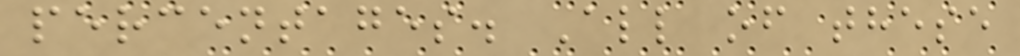percentages. All of these
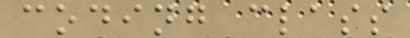coding class
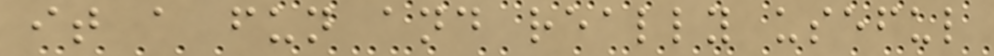it a fun and really useful
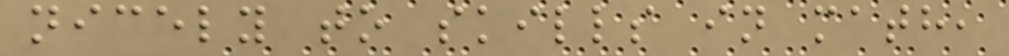nicely to skills in math,
